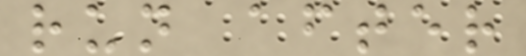run after
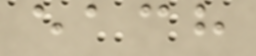each
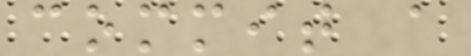commit a
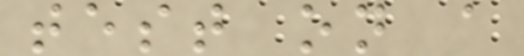test on a
